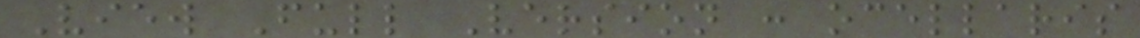View Full Version : ocellaris
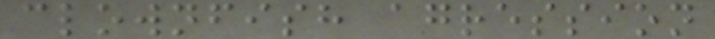clownfish agression
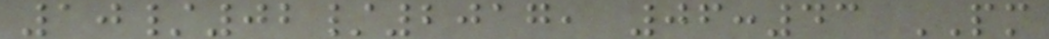10/02/2017, 06:43 PM
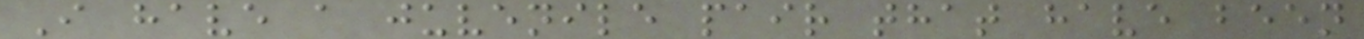I have a juvenile pair that have been
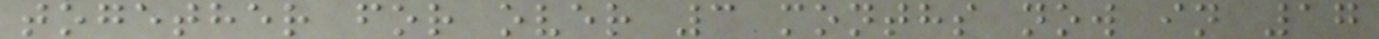together for over 3 months now in 17
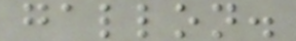gallon.
